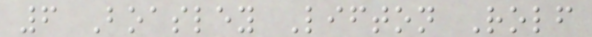6 Boasley Lifton Rolf
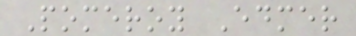Pomeroy Edmer
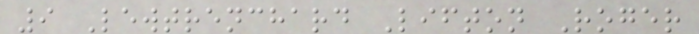9 Lewtrenchard Lifton Roger
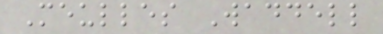Meulles Waddell
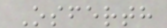Osferth
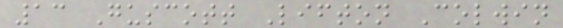13 Guscott Lifton Colwin
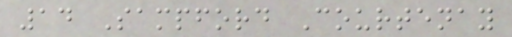14 Sampford Courtenay
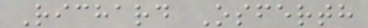Richard Osferth
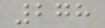278
